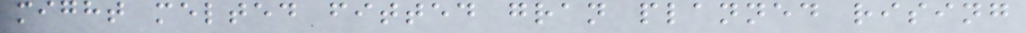might melted fitted gran planned rising
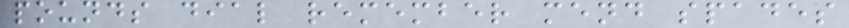pounds dial remember mend spades
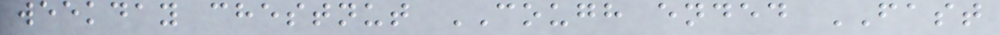weekday chestnut COUGH ended FAST
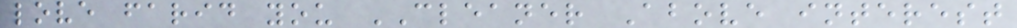love farid you CLEANER Above interest
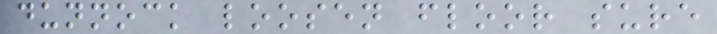dunnock loosen floor sure
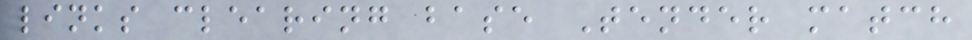links clearing base Tender match
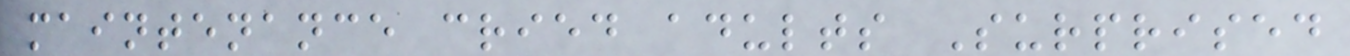maintenance cried adults Surprised
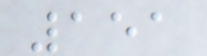151
